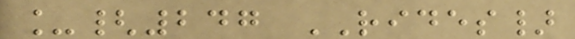_{247 RIDES}
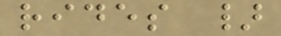rides }
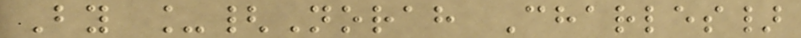By _{Norah Charles}
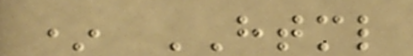* HTML
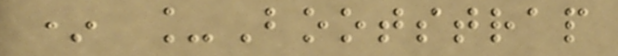* _Bootstrap
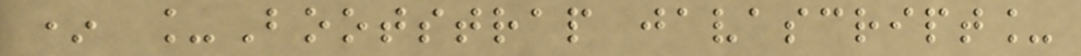* _Bootstrap javascript_
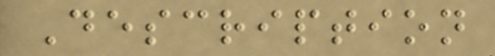Description
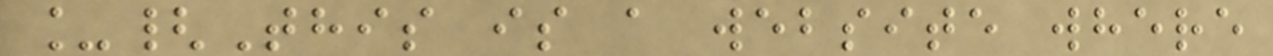_{This is a website where
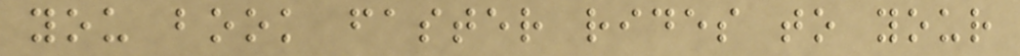you book faster rides to your
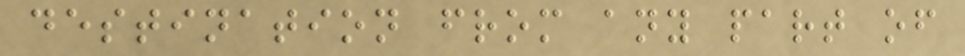destination from any part of
